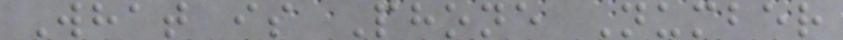What is Phone Number
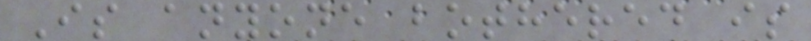Is anyone bothered is
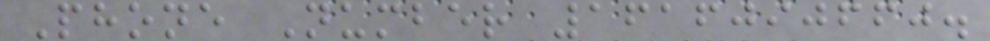Phone Number 1616090660.
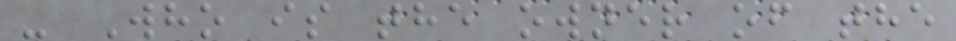- Who is the owner of the
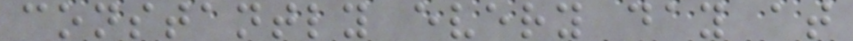constantly every day at
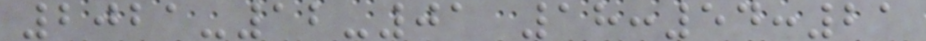2021-12-01 18:54:21
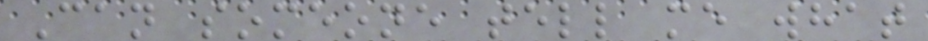Can someone tell me what
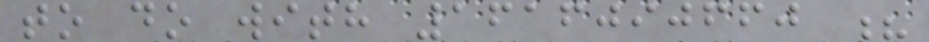to do with 1616090660 ?
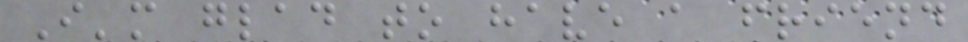I'm glad to have a friend
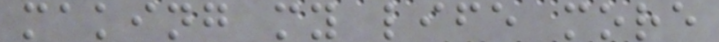making my life more
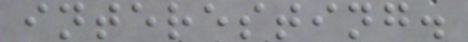interesting.
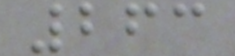263
